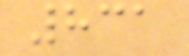831
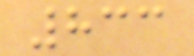833
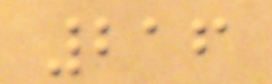216
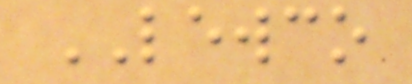LEWCO
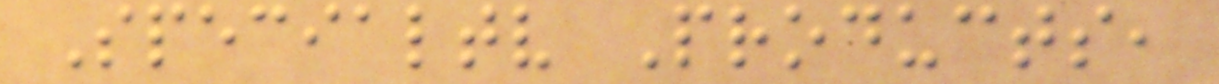Specialtv Products,
